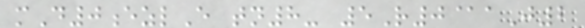mD0ezlE tn8- 5R0@aJ2
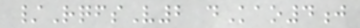/RqfsV2 dKao4j
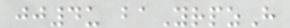jj4u baYrpzH
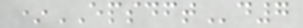*EPSDFTd7
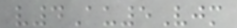v4Au5Vjm
